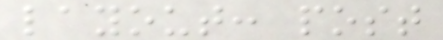layout: post
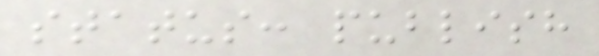status: publish
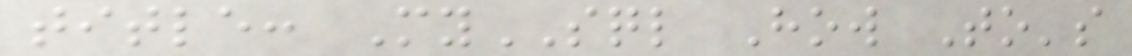title: MySQL How To's
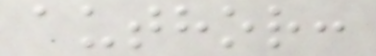author:
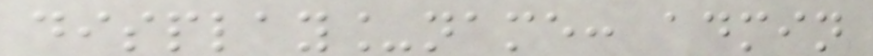display_name: admin
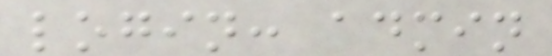login: admin
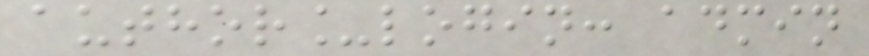author_login: admin
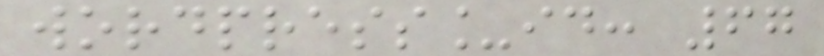wordpress_id: 67
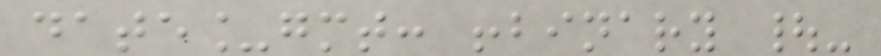date_gmt: !binary |-
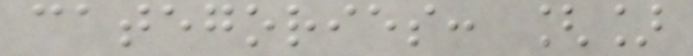categories: []
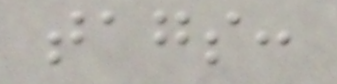tags:
